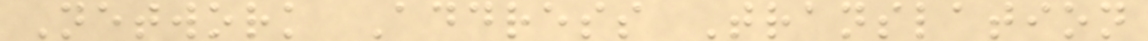Network Address Translation
